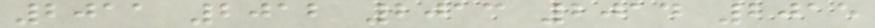2011 2012 2013 2014 2015
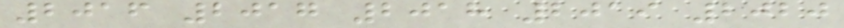2016 2017 2018 2019 2020
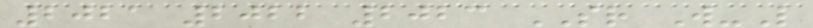2021 2022 2023 SR W-L
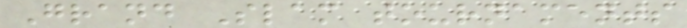Grand Slam tournaments
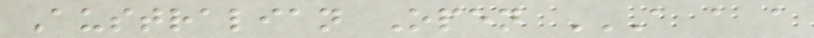Australian Open A A A
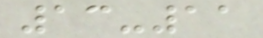13-11
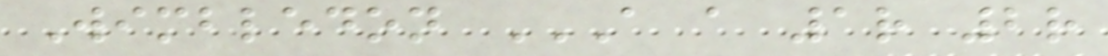Wimbledon A A 1R 2R
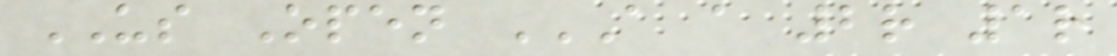US Open A A 2R 1R
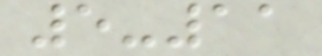5-11
